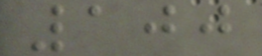100
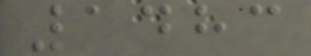1483
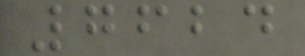7624
